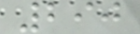290
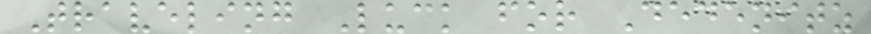Traveling Luck for Dedenitz
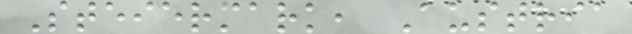Steiermark, Austria
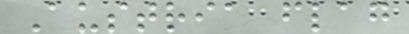Austria flag
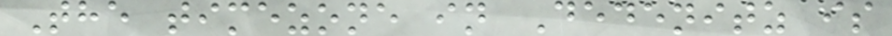The timezone in Dedenitz is
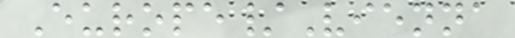Europe/Vienna
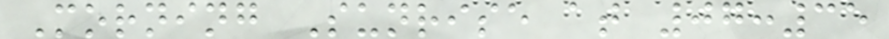Morning Sunrise at 07:35
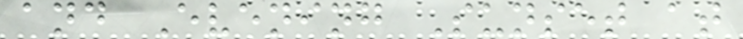and Evening Sunset at
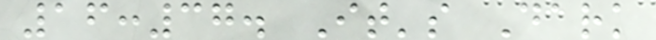16:37. It's Dark
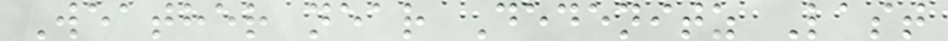Weather near Dedenitz Last
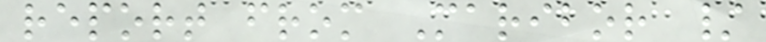report from Maribor /
